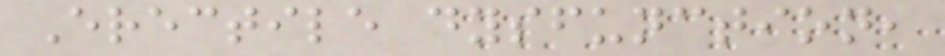Erectile dysfunction,
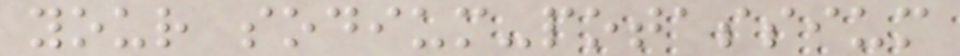your sodium-potassium
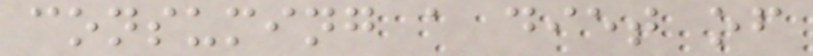consuming a diet of
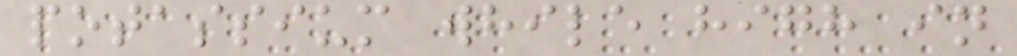potassium while high in
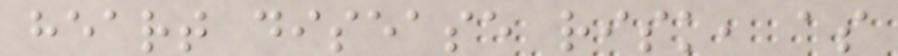heart disease risk, as
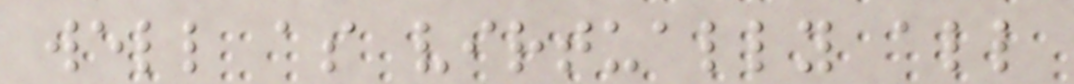well as virtually all
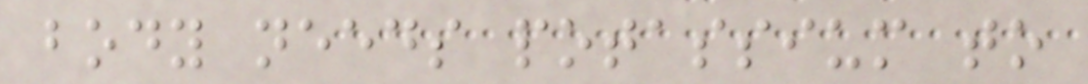body needs potassium to
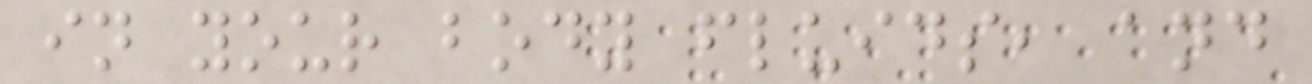in your body fluids, and
